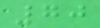70
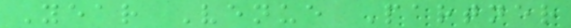Year Venue Partner
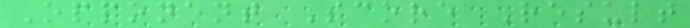Opponent Score Result
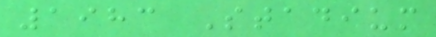1983 Stadium
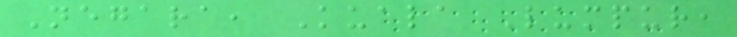Negara, Kuala Lumpur,
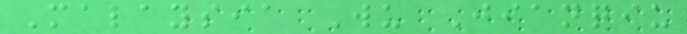Malaysia Wu Jianqiu
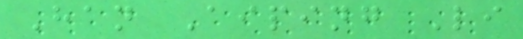Han Aiping Li
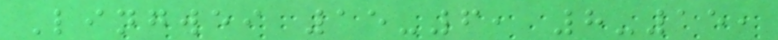Lingwei 15-6, 8-15,
